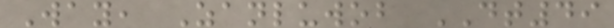Way, Zanluwob DT49
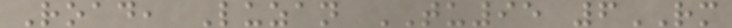Road, Luzan TU95 6RM
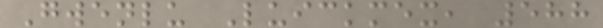Gwenlu Luickmex, 588
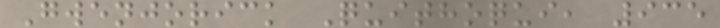Gwenjorick Quithoqui, 935
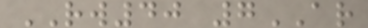RW40 7AR
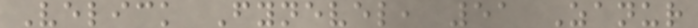Velick Fynevel, 51 Zanur
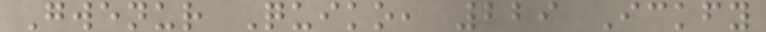Gwenur Quiko, 229 Ickfy
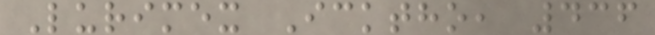Lurimex Icktho, 436
